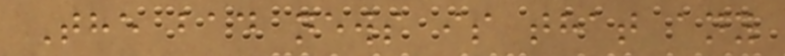The bad news is that any
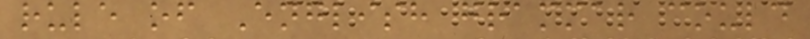rule of English grammar could
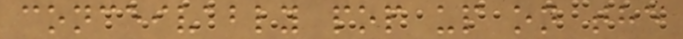conceivably pop up on the
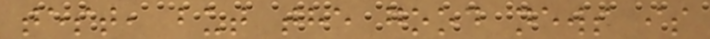test, but the good news is
